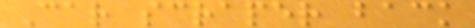Car scraper back
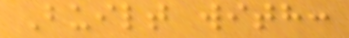Built with:
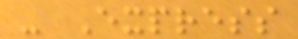- Express
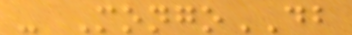- MongoDB
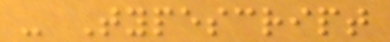- Typescript
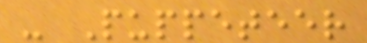- Puppeteer
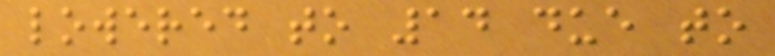lowered to 14 due to
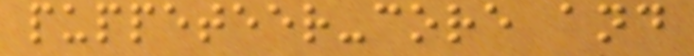puppeteer-core and
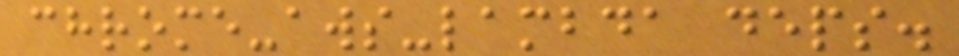chrome-aws-lambda deps.
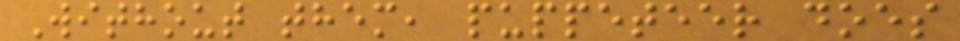Without them, puppeteer does
